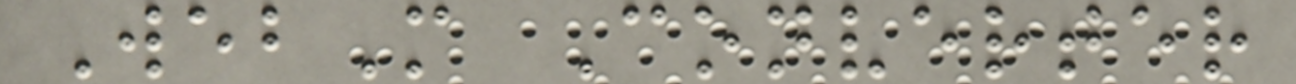WebM Converter
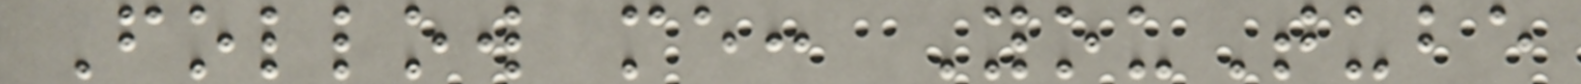Follow me: YouTube
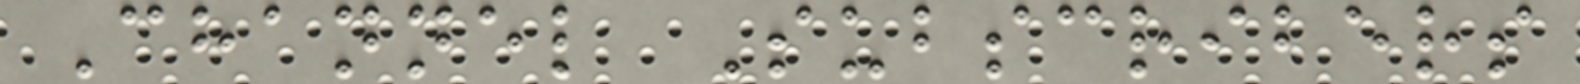Channel Subscribers
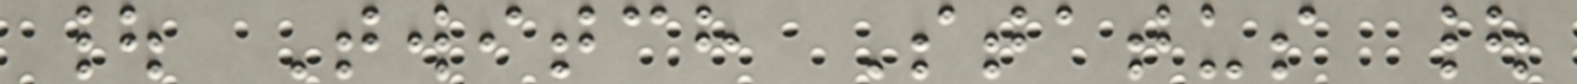| Twitch Status |
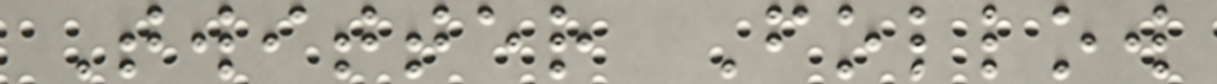Twitter Follow
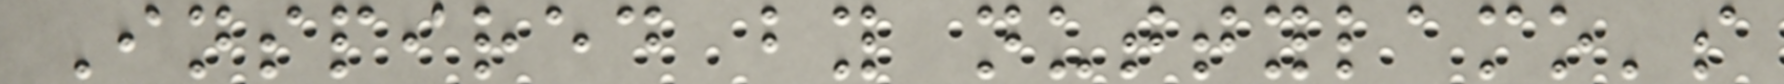Inspired by nuttylamo's
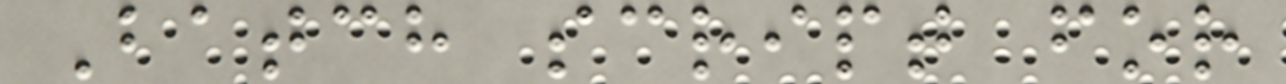Batch script for
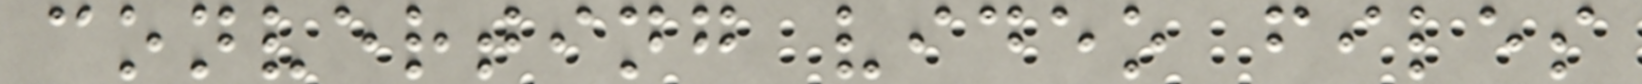converting video files
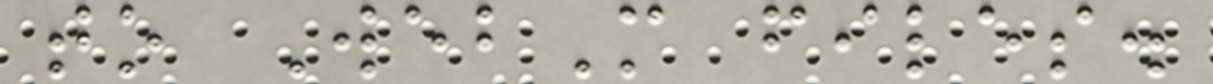to WebM files.
